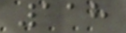118
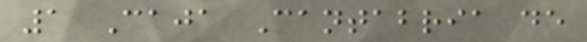1 Caja Cantabria de
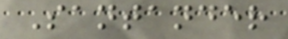Santander
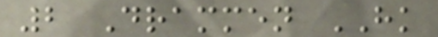2 Drammen HK
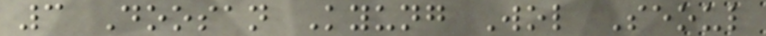3 Doosan Kyung Wol Seoul
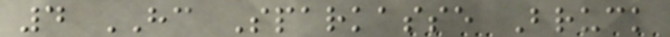4 HC Sparkasse Bruck
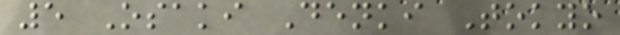5 Osaki Denki Tokyo
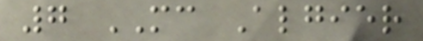7 MC Algier
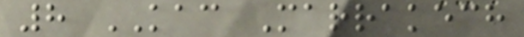8 KAC Marrakech
